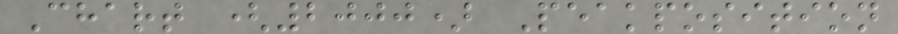Chart (2000) Peakposition
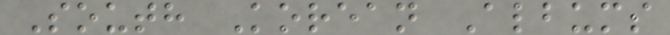South Korean Albums
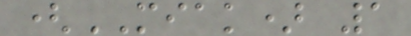(MIAK) 1
